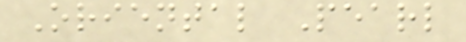Oriental Pearl
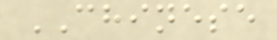CHINESE
